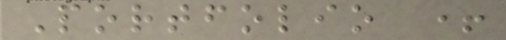Portfolio +
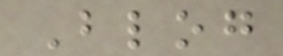Blog
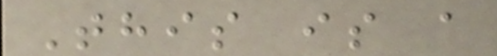This is a
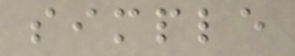simple
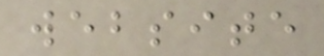website
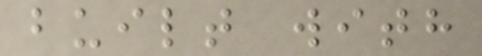built with
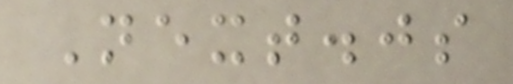Next.js
